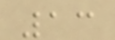13
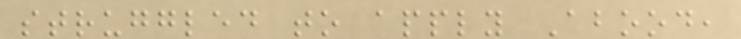struggled to apply Abood,
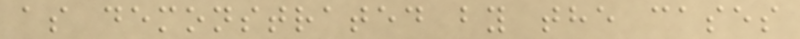as demonstrated by the cases
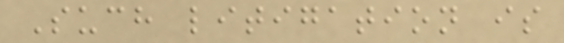Such litigation is
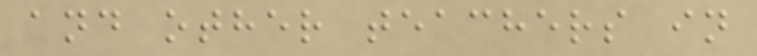and other teachers in
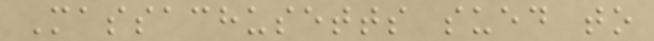Massachusetts sued to
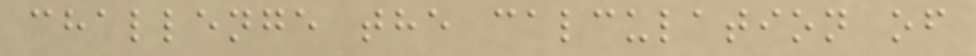challenge the calculation of
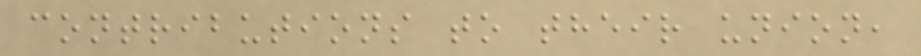contributions to their union,
